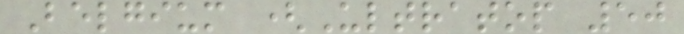Belgium (Ultratop 50
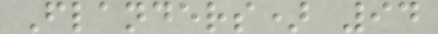Flanders) 94
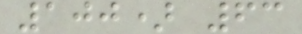100) 63
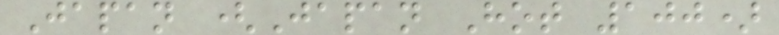Japan (Japan Hot 100)
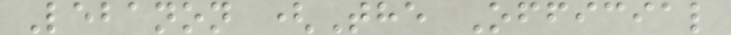Lebanon (The Official
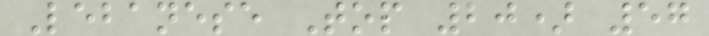Lebanese Top 20) 57
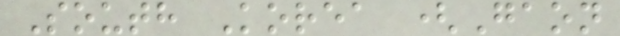South Korea (Gaon
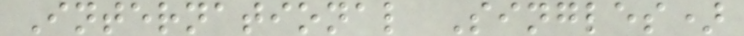International Singles)
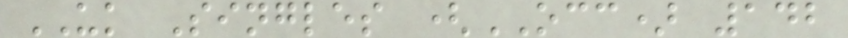UK Singles (OCC) 142
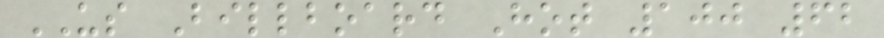US Billboard Hot 100 62
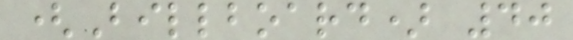(Billboard) 40
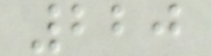220
